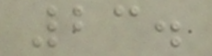23.
